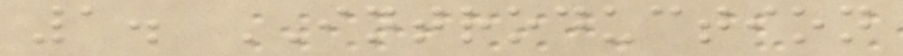1. INTRODUCTION
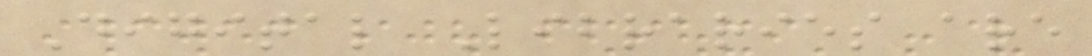Digital Libraries are
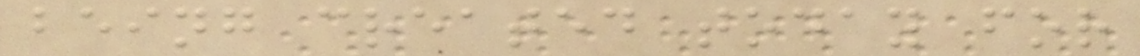being created today for
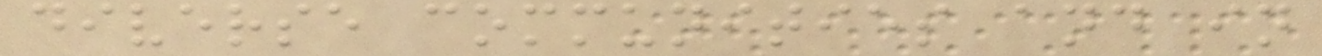diverse communities and in
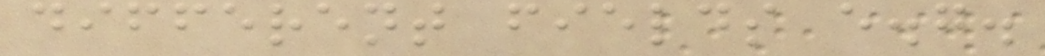different fields e.g.
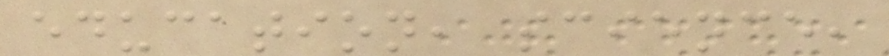education, science,
